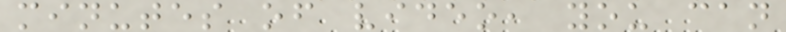minutes of video, you can
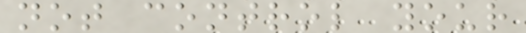not control your
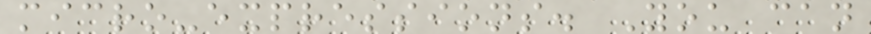micro-expressions. You can
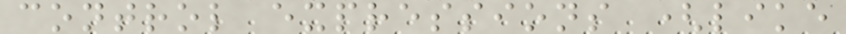control expressions (like
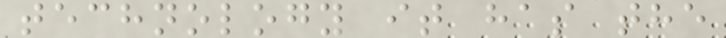technology it has the
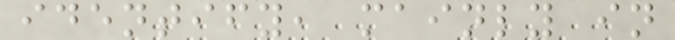identify, mainly in
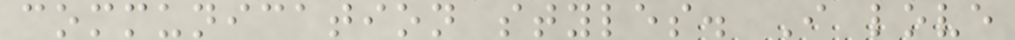communication styles. I love
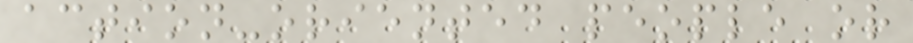action-oriented people or
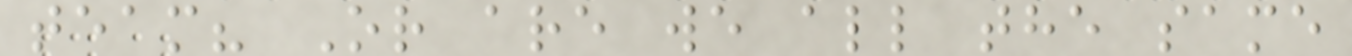team? Or are we all the same
